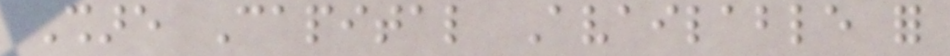Share Capital Available for
